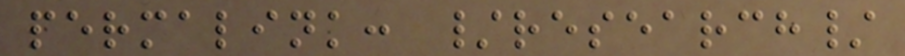permalink: /research/
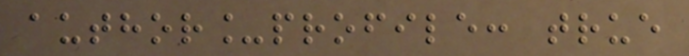author_profile: true
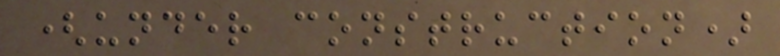(under construction)
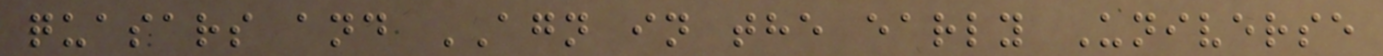quasars and AGN in the early Universe
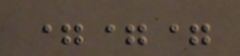===
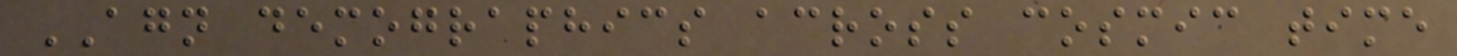AGN demographics across cosmic time
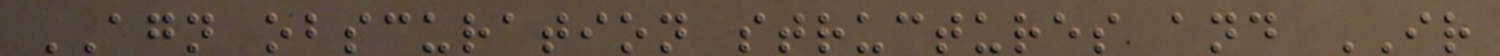AGN obscuration structures and IR
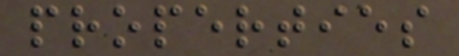properties
